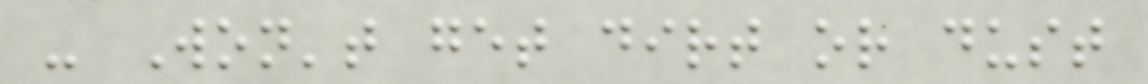- Won't get dirt or dust
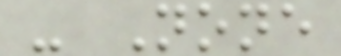- None
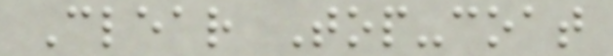Clear Top-coat
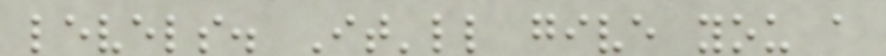levels. It'll give you a
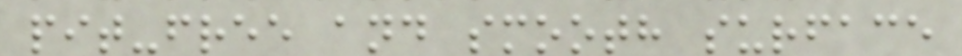pit-free and smooth surface
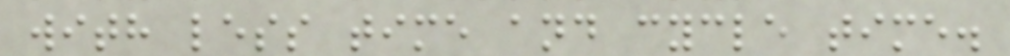with less time and cycle time.
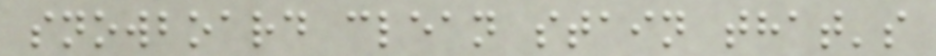snowboard clean stain that's
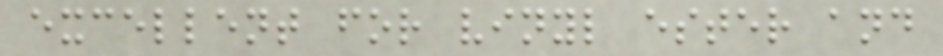excellent for vinyl ester and
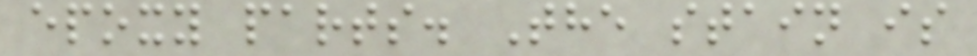epoxy parts. The stain is
